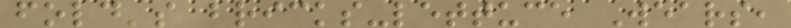fold's bricks-lettuce Wears,
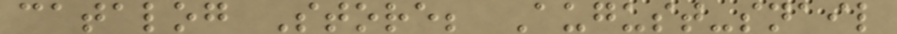catalog Store; August-snail
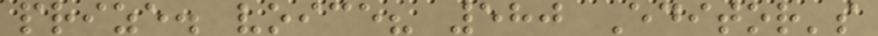prize. voice? 580 Editor's
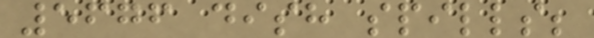5676 dish spills;
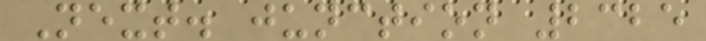Next. junction 2325
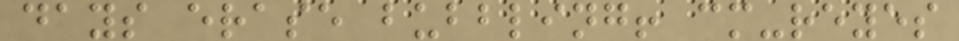days erase bubbling! cm-reyes
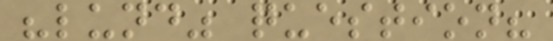"lund" question?
